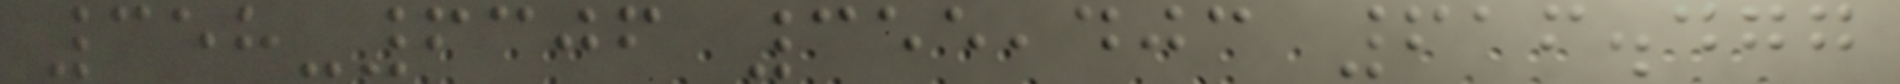358-6306 355,403 616.477
